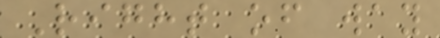Right of way
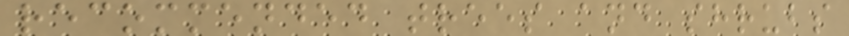recommended trees and shrubs
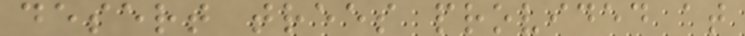desert trees provided at
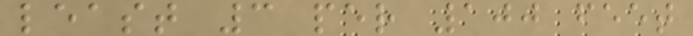least 3 per 100 feet
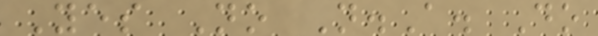Yes No N.A. Do
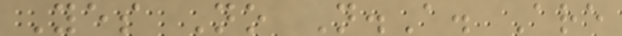Yes No N.A. Are
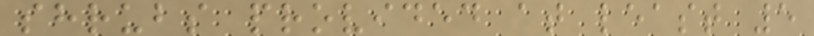shrubs provided at least 5
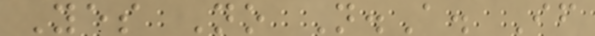Yes No N.A. If
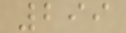299
